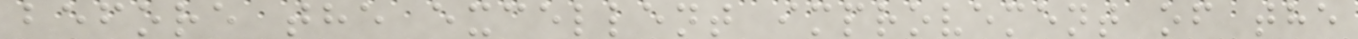before the excellent improvement of the
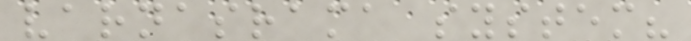varnasrama system?
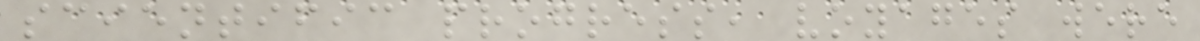scientific progress, voyages were
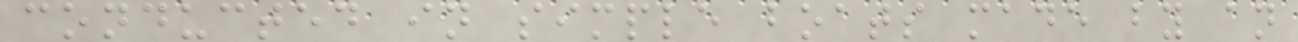conducted in simple boats made by an
